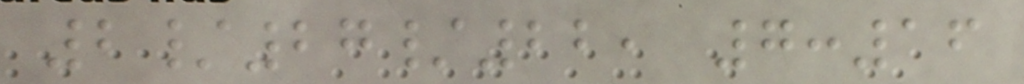2/27/22, 7:16
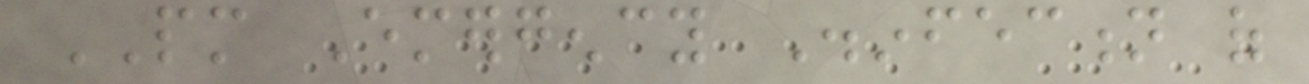PM Emergency Disinfection of
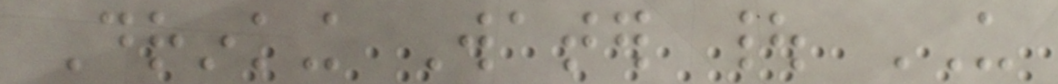Drinking Water | US
